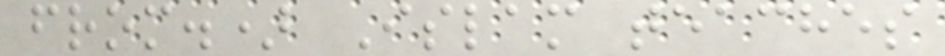from.) Islam teaches
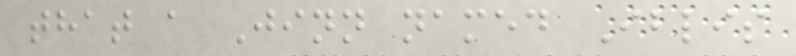that a Jinn named Iblis
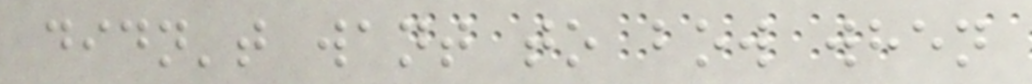didn't want to bow when
